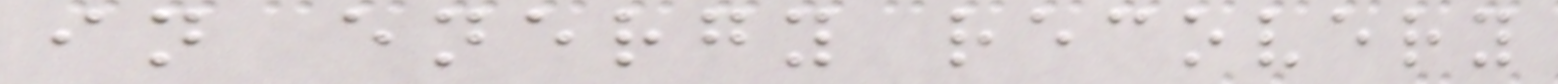in energy recovery
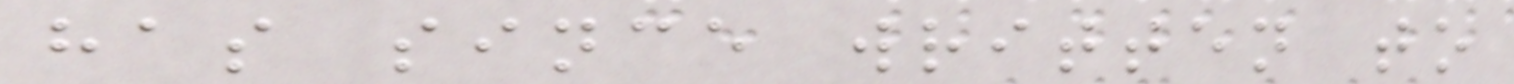has since written to
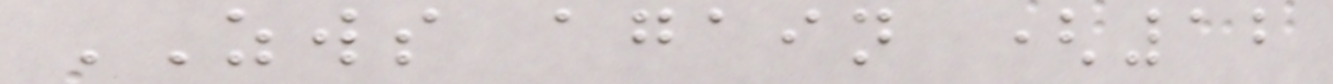ZWS again (12
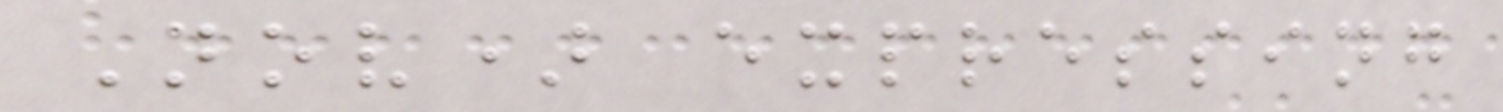Nov) expressing
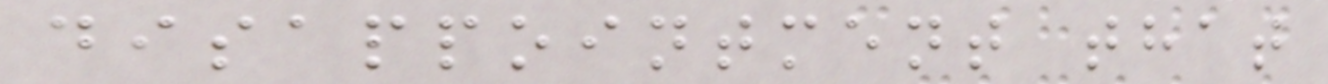disappointment that
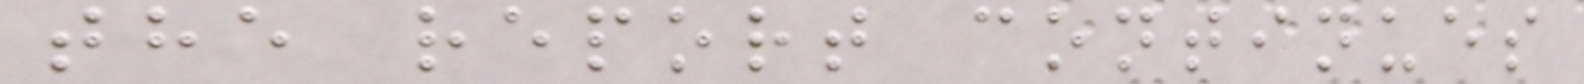the report continues
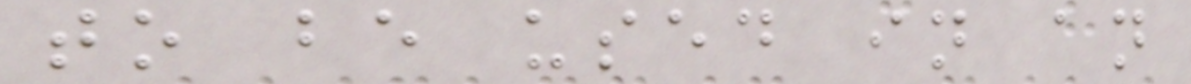to be used in an
